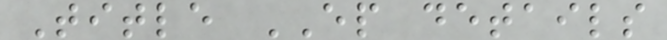Title EP details
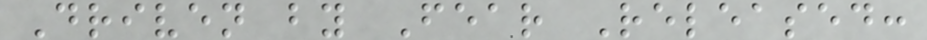Driven by Fear Released:
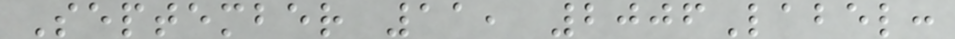September 11, 2006Label:
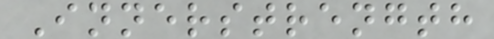Innerstrength
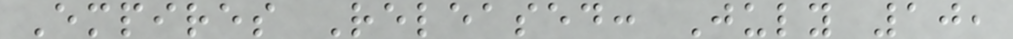Empires Released: July 10,
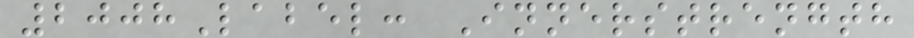2008Label: Innerstrength
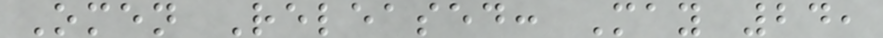Omen Released: May 24,
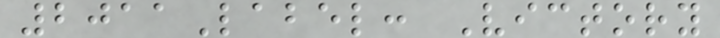2011Label: Victory
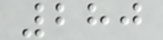280
